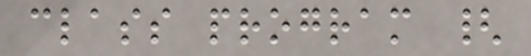class program {
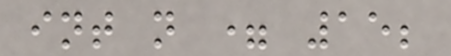int n = 15;
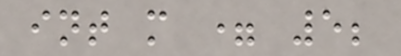int m = 5;
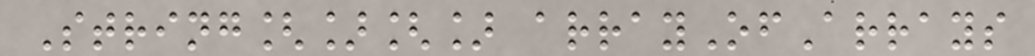String[][] arrayOfArrays
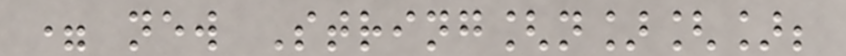= new String[n][];
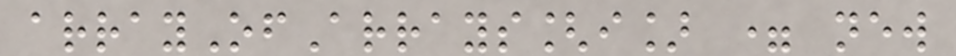arrayOfArrays[i] = new
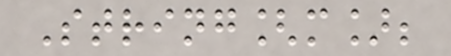String[m];
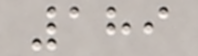189
